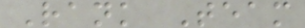Rank Team
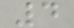4
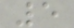5
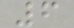6
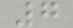7
